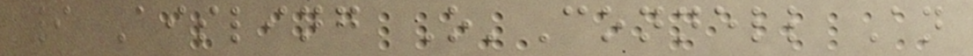9 Aisling O'Connell An
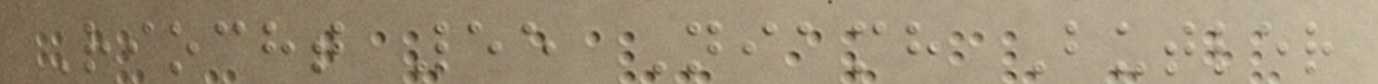Riocht 55 Niamh Butler
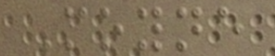Moyne
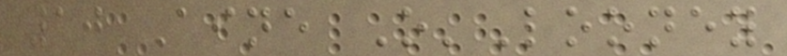10 Aine O'Looney
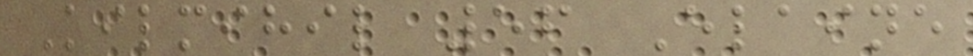Kilmihil 56 Elaine
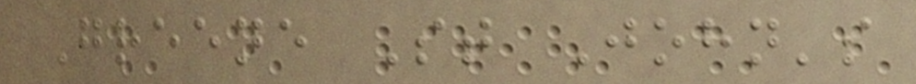Greene St John's
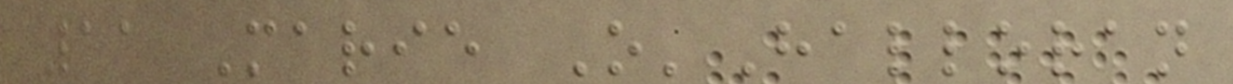11 Marie O'Halloran
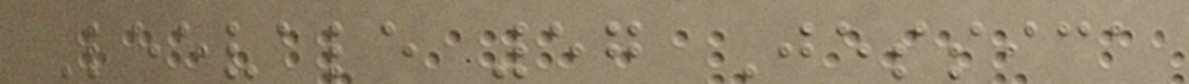Leevale 57 Jessica
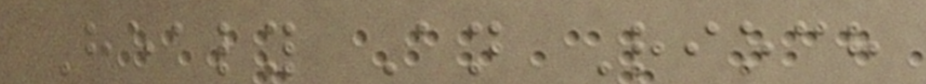Healy An Rioch
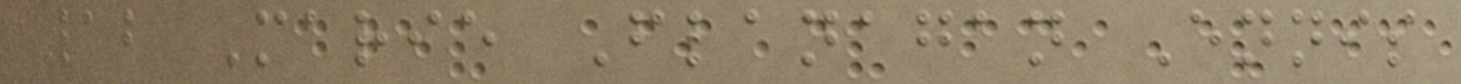12 Marie Flanagan Ennis
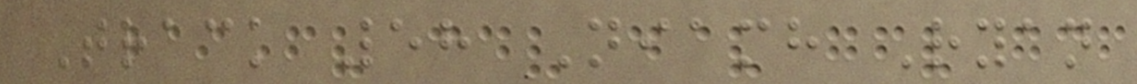Track 58 Niamh Ryan
